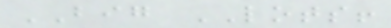BIG LOTS!
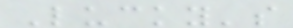Lucky's
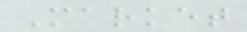Market
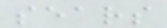sears
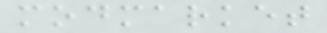modmarket
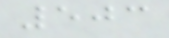503
